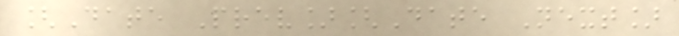[Date Prev][Date Next]
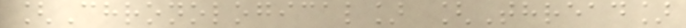[Chronological] [Thread]
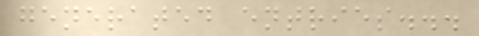generated entries...
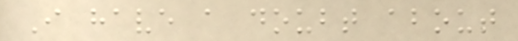I have a doubt about
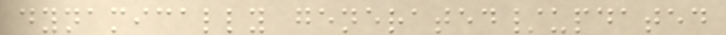dynamically generated/updated
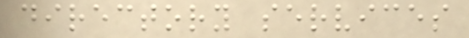directory services
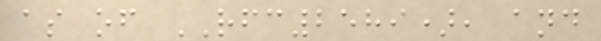as of RFC2589), and
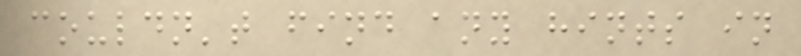couldn't find any hints in
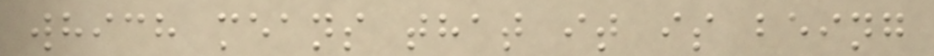which means that it is being
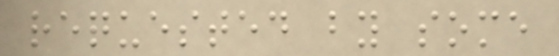requested by some
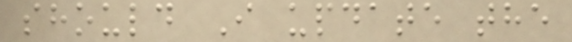should I update the
